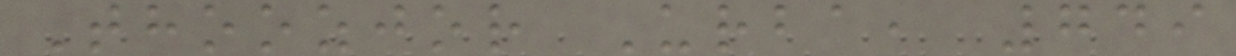Thoozjor Urba, 749
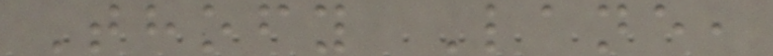Thofy Lane,
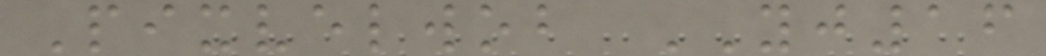Pixvelwob YJ16
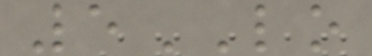5LO
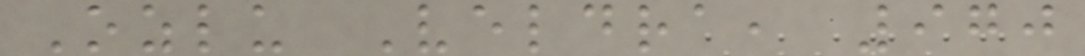Ozlu Veldra, 970
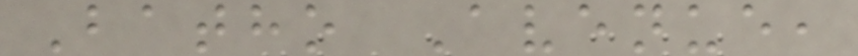Batho Avenue,
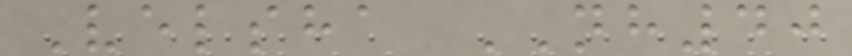Velsha NH40
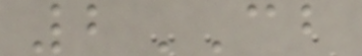2CB
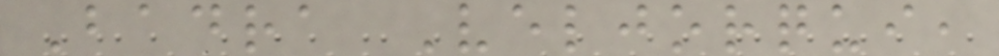Badra Veljorqui,
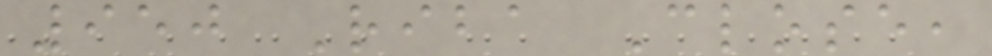950 Riba Close,
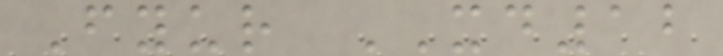Fyur XD12
